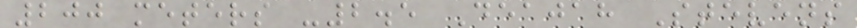200 meters -2.5 Deajah Stevens
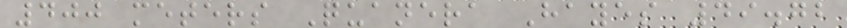400 meters Quanera Hayes 49.72
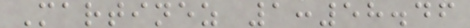Martinez 1:58.46
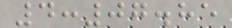4:07.85
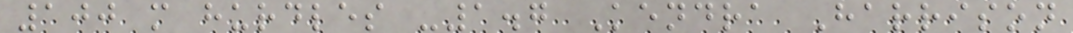100 m hurdles -1.7 Kendra Harrison
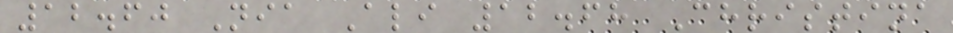12.60 Nia Ali 12.68 Christina
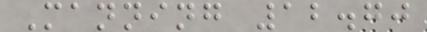Manning 12.70
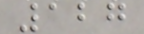127
